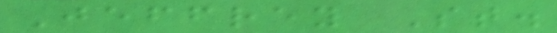Jeffrey St.
